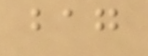bag
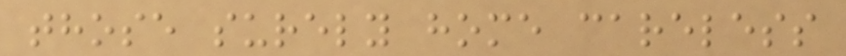those surely home careless
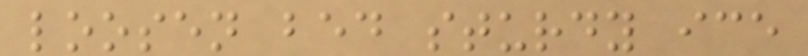loosen bed sturdy ice
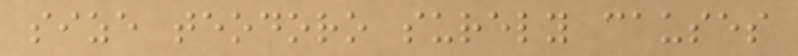size teodoro surely causes
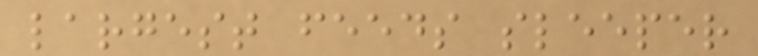largest feeds sleeper
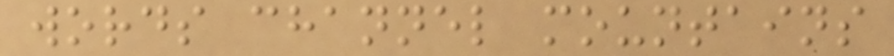words channel mountains
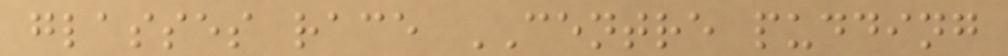glasses race CENTRE pudding
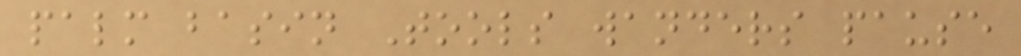palm basin Tools wanders pause
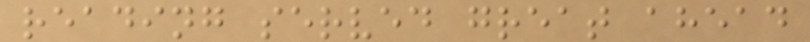reading served great ahead
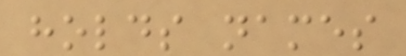holds names
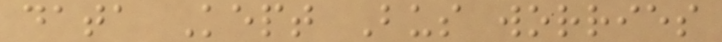data Kept Bus worries
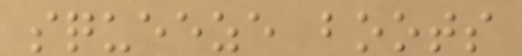squeeze boots
